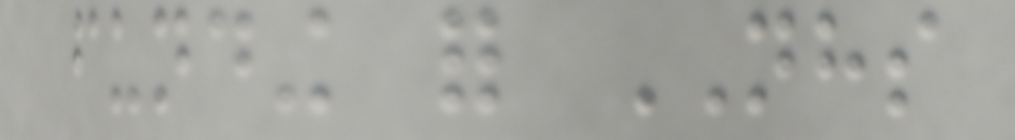funding for NHS
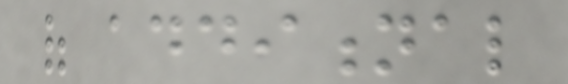of additional
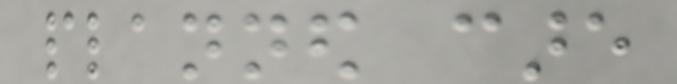planned care
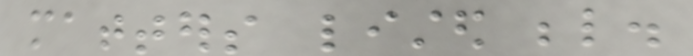matters listed below.
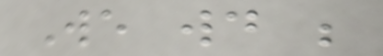We would be
